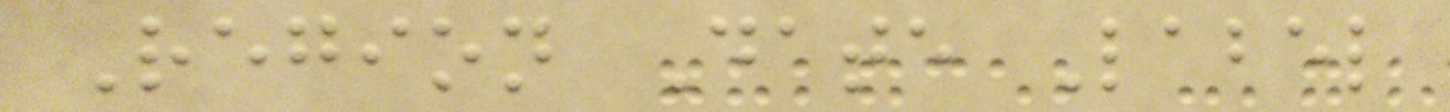Region Date Label
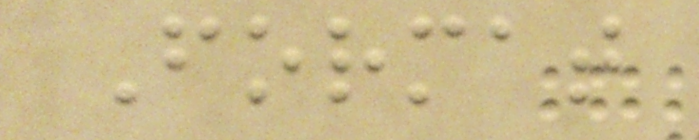Format
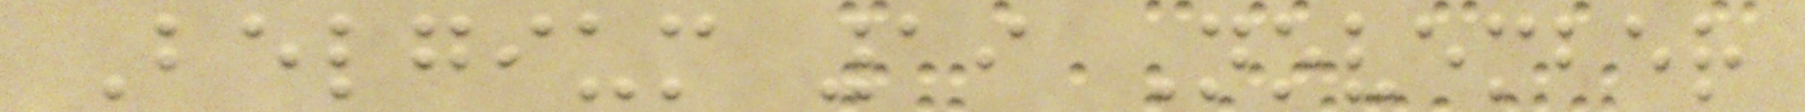Belgium 19 November
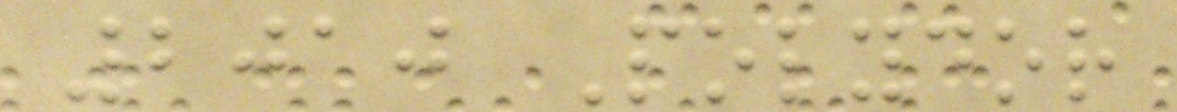2010 Polydor
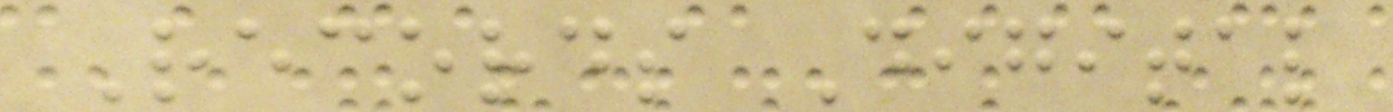Records Digital
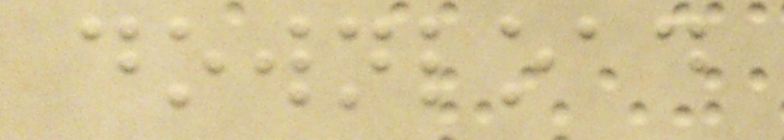download
